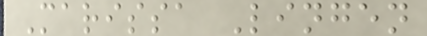Marissa Lingen
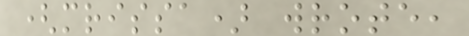(mrissa) wrote,
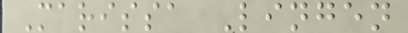Marissa Lingen
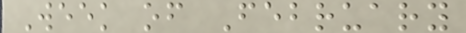Week of February
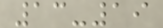13-19
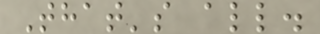That's all.
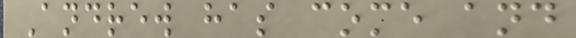Andrew has come and
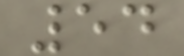54
